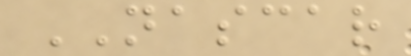NASCAR
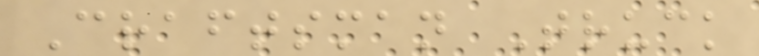Craftsman Truck
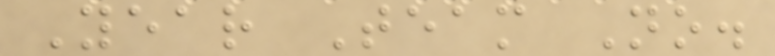Year Team No.
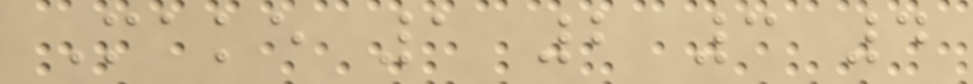Make 1 2 3 4
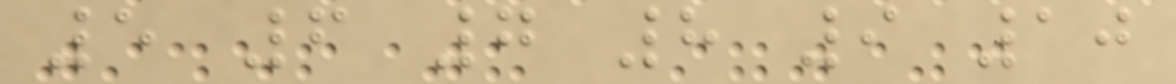5 6 7 8 9 10
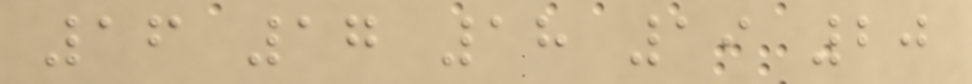16 17 18 19 20
